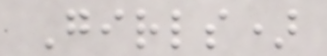Girls)
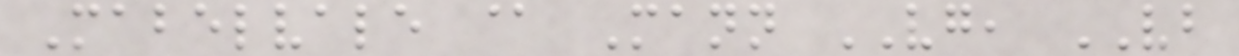Mabelvale @ Mann VG, VB
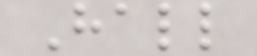Hall
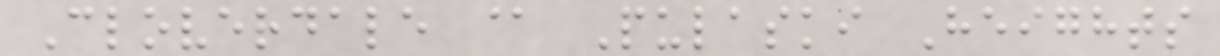Cloverdale @ Pulaski Heights
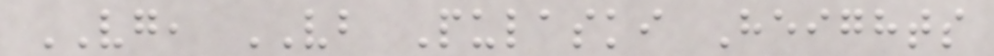VG, VB Pulaski Heights
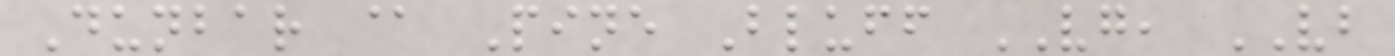Dunbar @ Pine Bluff VG, VB
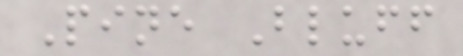Pine Bluff
